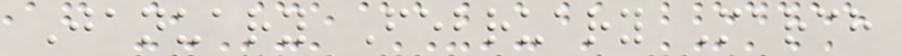January February March
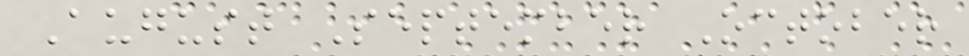August September October
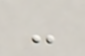-
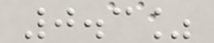0.3%
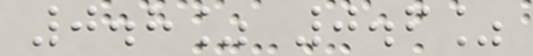0.8% 0.6%
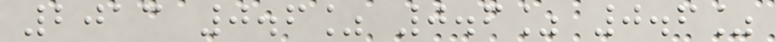2013 0.6% 0.6% 0.6%
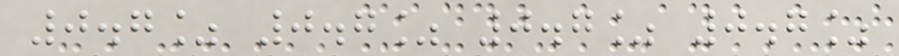0.7% 0.7% 0.7% 0.7%
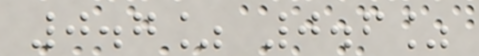0.7% 0.6%
